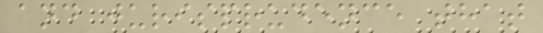and jurisprudence that
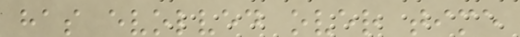has evolved over time
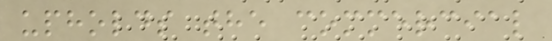upholds the commercial
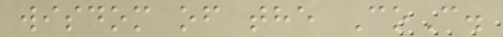wisdom of the CoC.
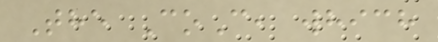The CoC, which
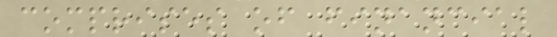comprises of financial
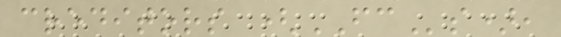creditors (FCs),
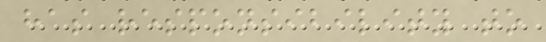has responsibility to
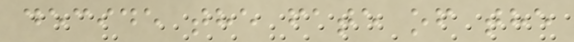decide the fate of the
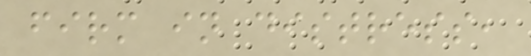firm in distress,
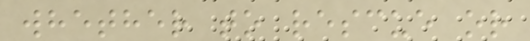whether to rescue or
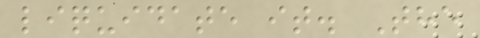liquidate it. The
